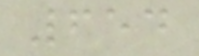654
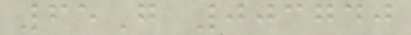65G 003740
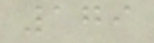179
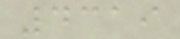4319
